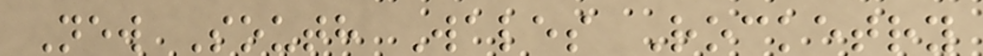New South Wales Rocketry
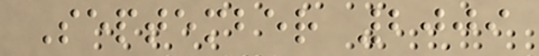September 2009
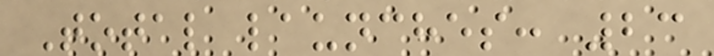Total launches: 23
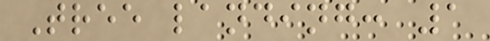Tree landing: 1
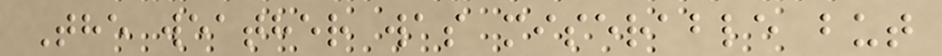The weather was miserable but
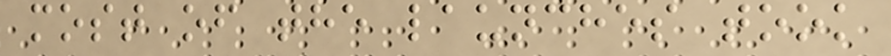most of the launches took
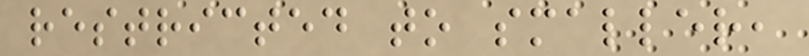restricted to smaller,
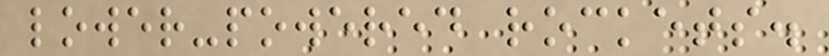lower-powered rockets.
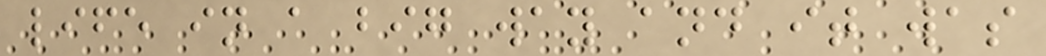life in a big way and it was
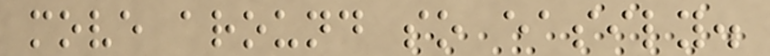move around so easily.
